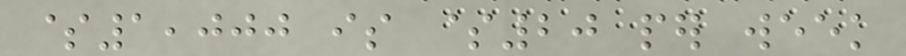$1,000 is $20 per week
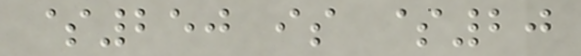$250 is $20
